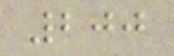200
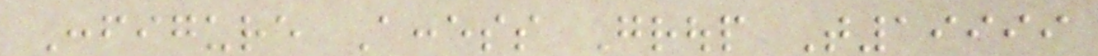Configure Access Group T19999
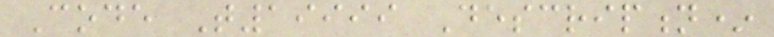Code T19999 Description*
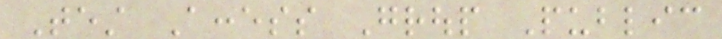Test Access Group Public
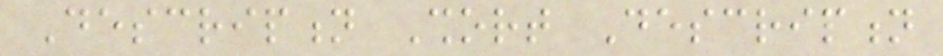Description Short Description
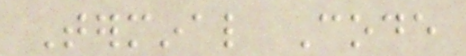Terminal Code
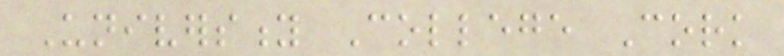University College Cork
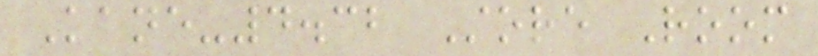Kane-4.32 Store Room
